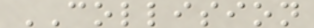COLLISION
